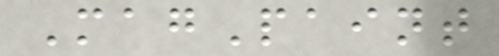MagPaint
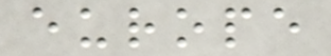europe
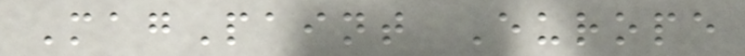MagPaint Europe
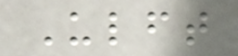Ulft
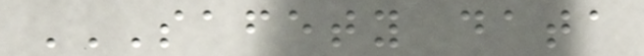SAFETY DATA
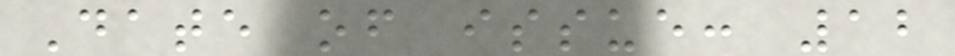Date of issue: 12
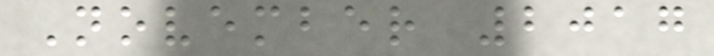November 2017
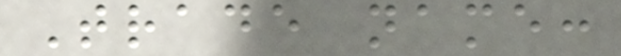Trade name:
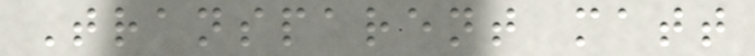Transparent matt
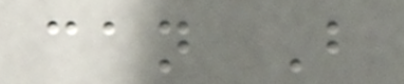can B
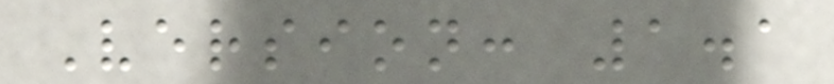Version: 1.1
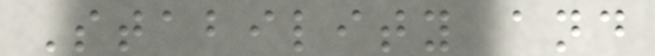Stability and
